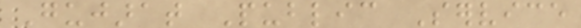Gujarat Public Service
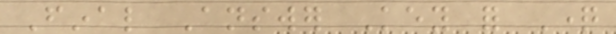Final Answer Key for Question
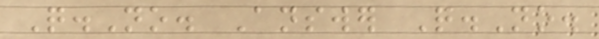Q.No. Answer Q.No.
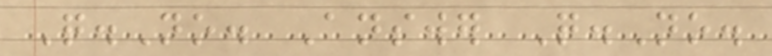Q.No. Answer Q.No.
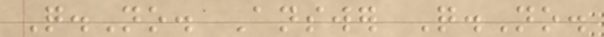Q.No. Answer Q.No.
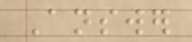Answer
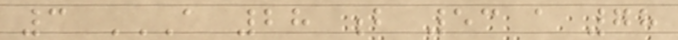3 A 28 B 53 A 78
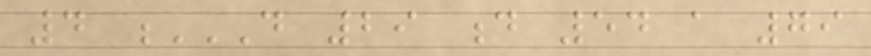4 D 29 D 54 A 79
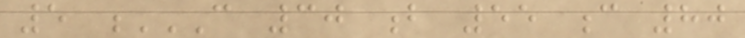5 C 30 B 55 C 80
